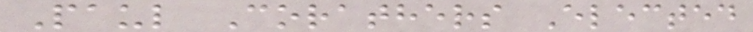Paul Corathers Elected
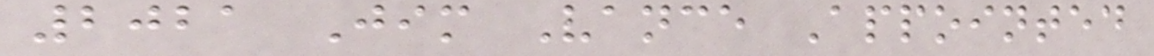2021 Jim Vance Appointed
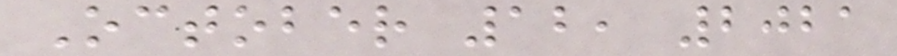October 12, 2021
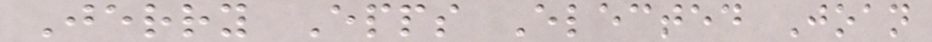Jerry Epps Elected Joan
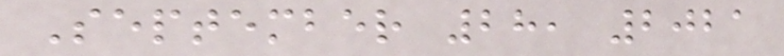September 28, 2021
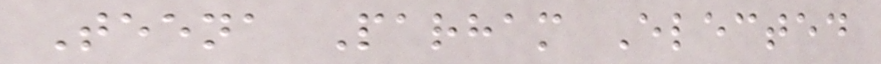Teena Parham Elected
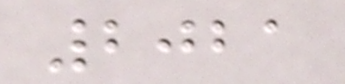2021
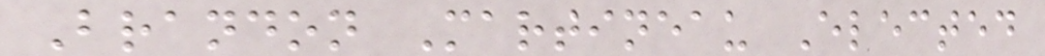Brandon Martineau Elected
